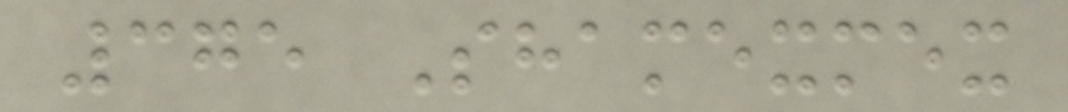375 Shamexmex
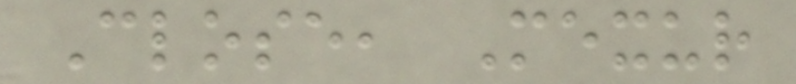Close, Mexur
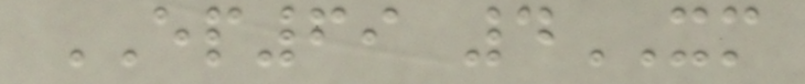EP69 4XM
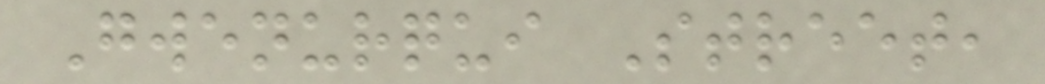Gwenurqui Street,
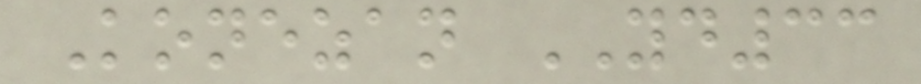Konezan YD33
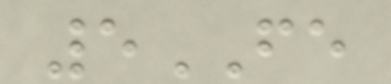5FE
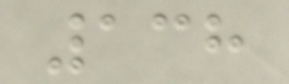138
